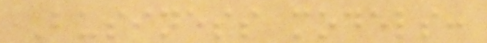Business models:
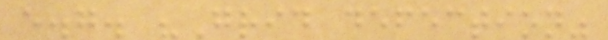e.g. "Grid defection"
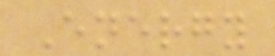Energy
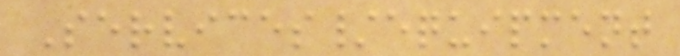Services/equipment
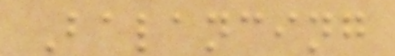Balancing
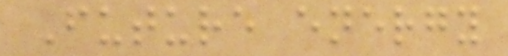Future energy
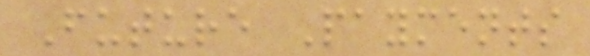Future Payments
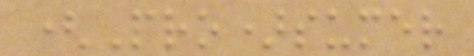(Pro)sumer
